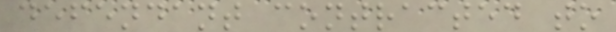defendant contracted to
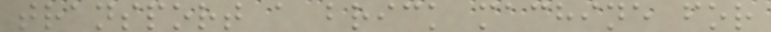transport a brick machine for
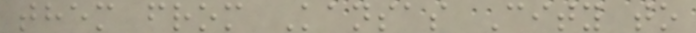them from Kansas City to
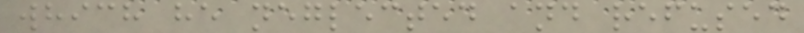which he neglected and refused
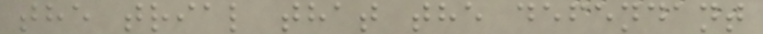the trial that the defendant
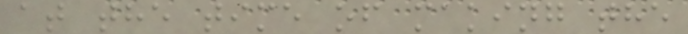at the time of making the
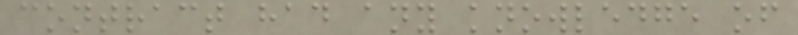contract had any knowledge of
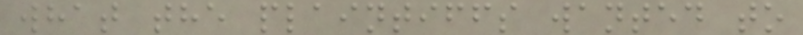what the plaintiffs wanted to
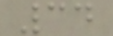34
